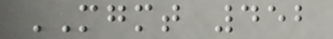MGMT 452
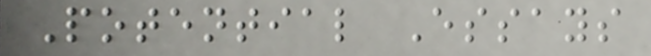Potential Essays
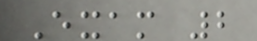Exam 2
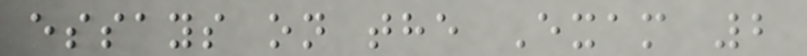essays on the Exam 2
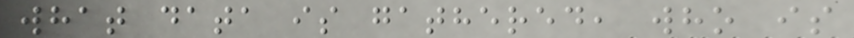what data is gathered, who is
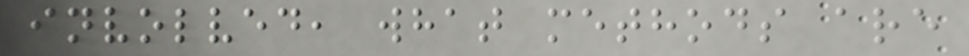involved, what methods are
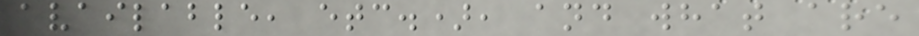available, etc.), and what are
